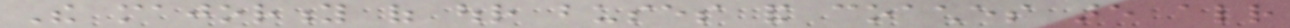The majority of our buses and coaches are already
